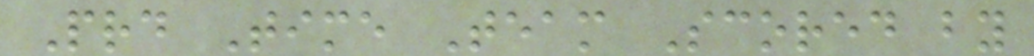Prd Time Team Scored by
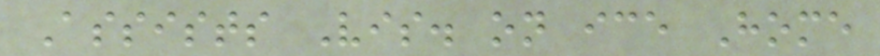Assists Vis. on ice Home
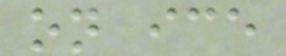on ice
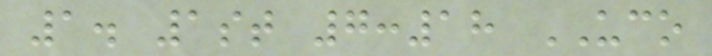1. 1st 7:18 UCO
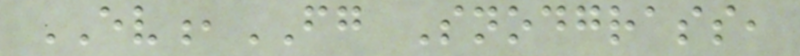EV,FG Snodgrass,
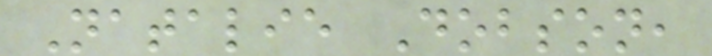Natalie Dobson,
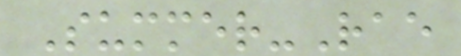Summer-Rae
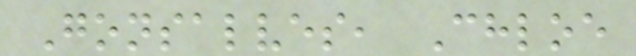Gonsalves, Chloe
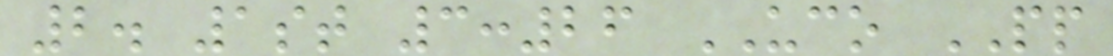2. 1st 3:26 UCO PP
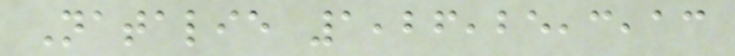Natalie 1,26,25,3,13
